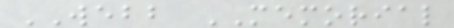WEBB MEMORIAL
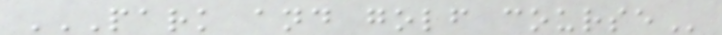PARK AND GOLF COURSE
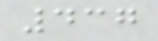437
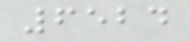6524
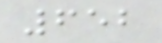652
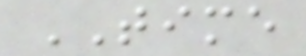TIME
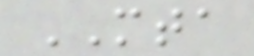MTA
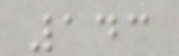143
